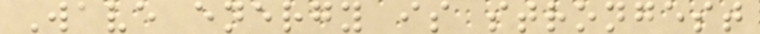Wave energy is strongest
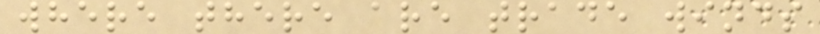where there are trade winds
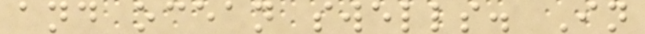and ocean swells. In
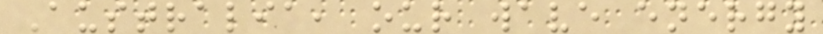Australia, our wave energy
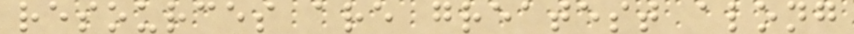resources are greatest along
